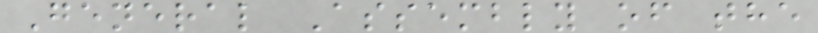General Assembly of the
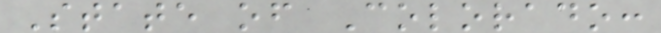State of Colorado:
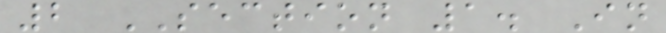2 SECTION 1. In
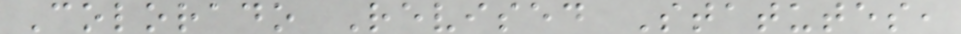Colorado Revised Statutes,
